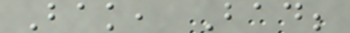Bak, Bad;
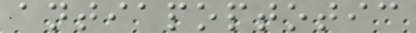antiapoptotic
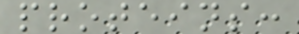proteins:
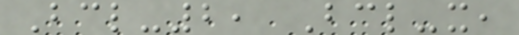Bcl-2, Bcl-x,
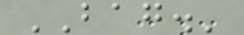BAG.'
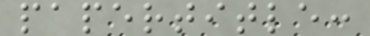papertitle:
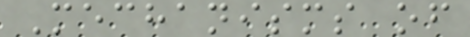Mechanisms of
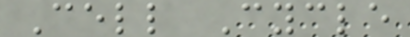Cell Cycle
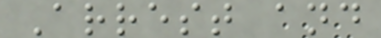Arrest and
